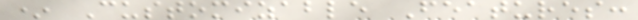* Customizable Features:
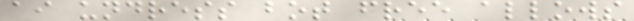ai undress bot free allows
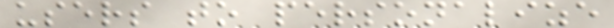users to personalize
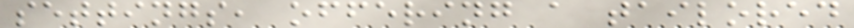settings, offering a tailored
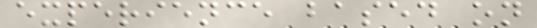experience based on
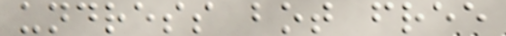undress bot free
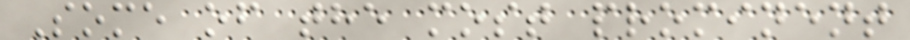Some of the most prominent
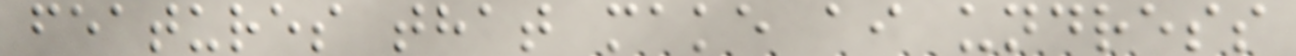features that make ai undress
